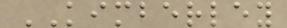KIMBERLEY
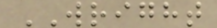WRIGHT
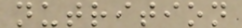nutrition
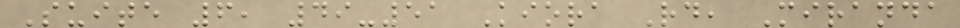Suite 6, 49-51 Kiora Rd, Miranda
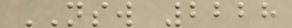NSW 2228
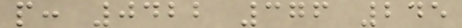p: 0422 376 245
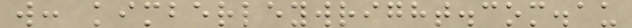w: kimberleywright.com.au
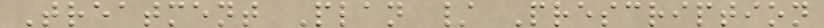Treatment Plan / Prescription
